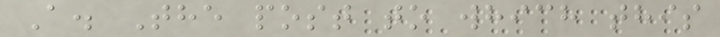A. The post to which this
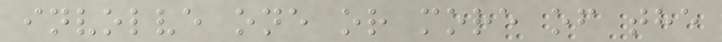involve one or more of the
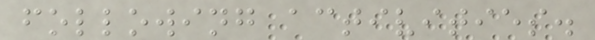following activities.
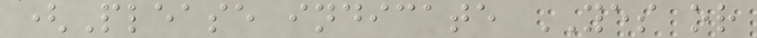(Please indicate YES or
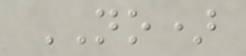NO)
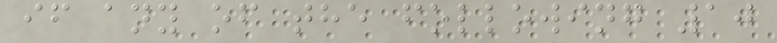if any of the following 10
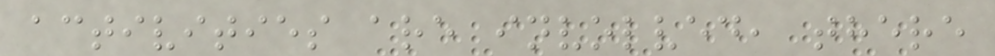activities are involved, there
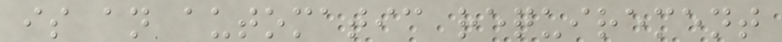is an automatic requirement
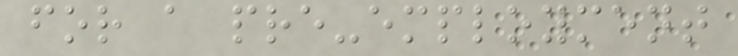for a pre-employment
